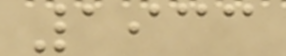1933
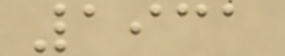1931
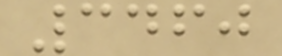3460
